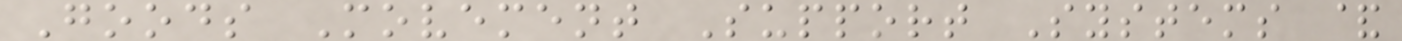Goods Movement Support Systems &
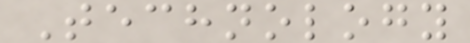Technology
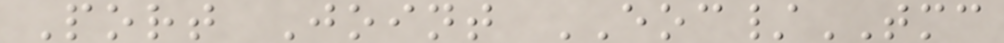Port Joint EOC/TMC
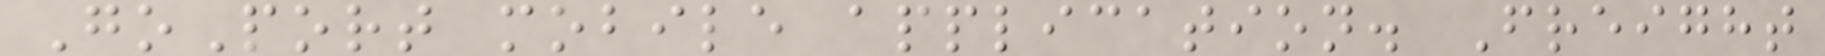GoPort mobile application. Freight
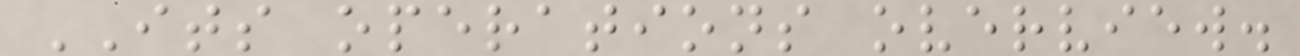ITS operations overview.
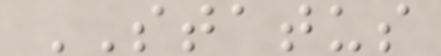STATUS
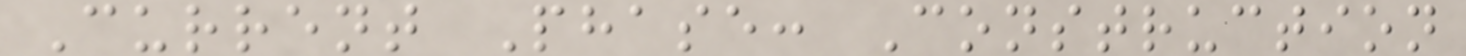Current Phase: Construction
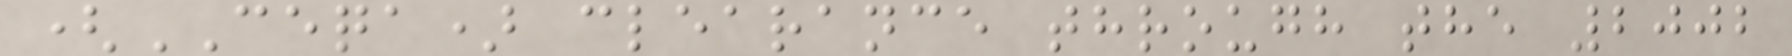(CEQA) clearance through the 2002
